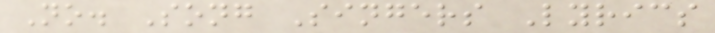No. Song Singers Lyrics
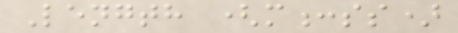Length (m:ss)
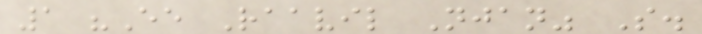1 "Ee Raavil Njan" S.
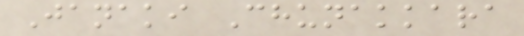Janaki Chunakkara
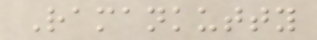Ramankutty
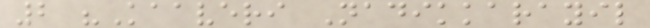2 "Kaaveri Nadikkarayil
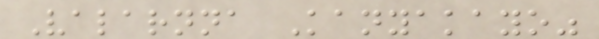Valarnna Kanyakayo"
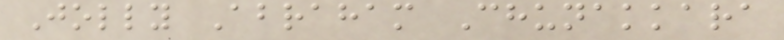Jolly Abraham Chunakkara
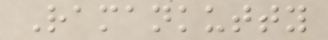Ramankutty
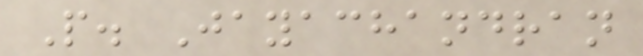P. Jayachandran
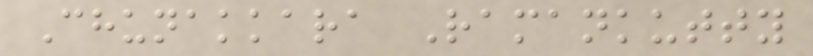Chunakkara Ramankutty
